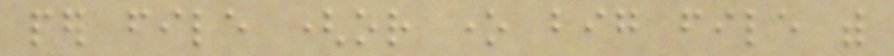per file (or one big file with
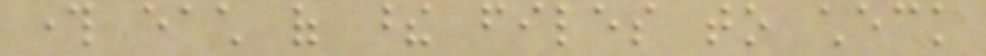through each of these files to check
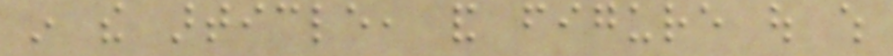in the article, and figure out which
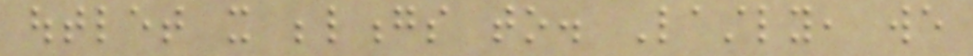outlet it belongs to. Lastly, we
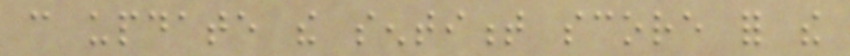can update the sentiment score for the
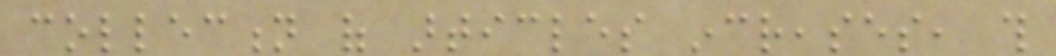collection of articles increases, this
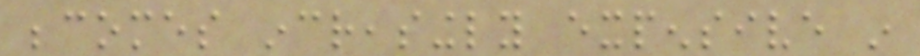becomes increasingly expensive in
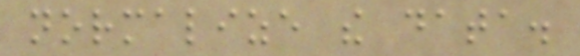normalize the data.
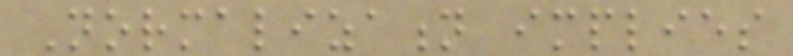Normalization implies
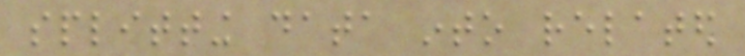splitting data into related
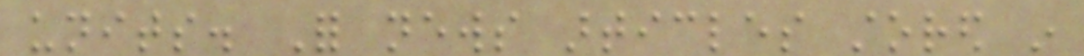units. For news articles stored in
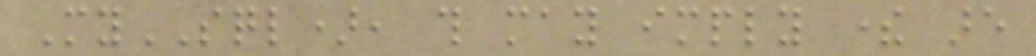MySQL), this may imply there are
